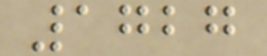1727
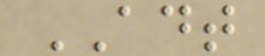ADT
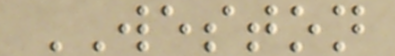WESTON
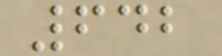642
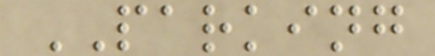PARKING
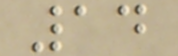14
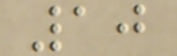10
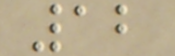12
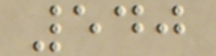540
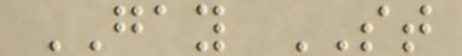GAY ST
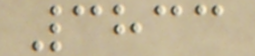3833
